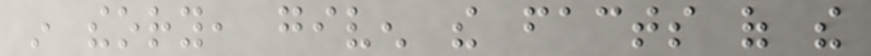in theory, given the facts of the
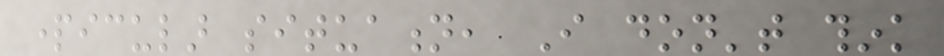particular situation, I don't think
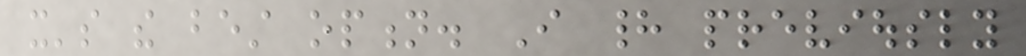it's the best option. I had previously
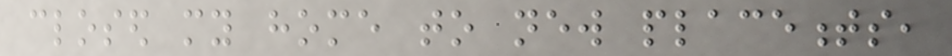closed my home to new placements,
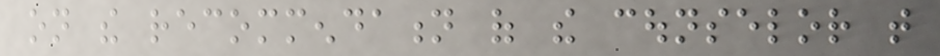on the recommendation of the counselor that
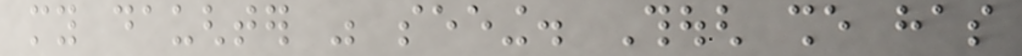my daughter was seeing. Though she has
